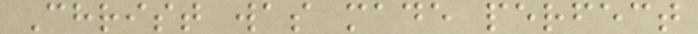Christ was made perfect
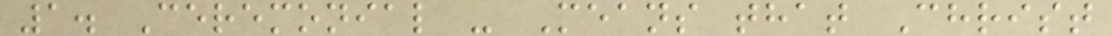1. Ceremonial - Means that Christ
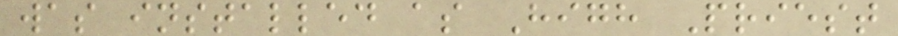was installed as High Priest
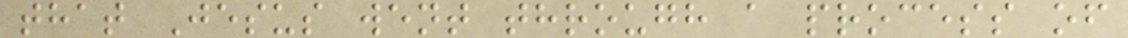that Jesus went through a process of
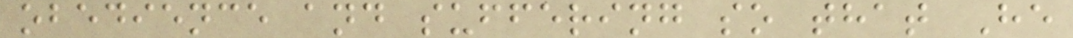obedience and suffering so that He
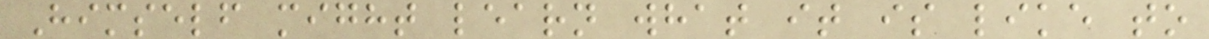Himself might learn what it is like to
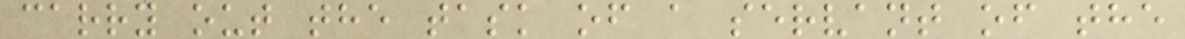carry out the task of a servant of the
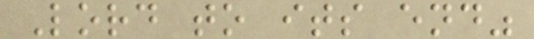Lord to its end"
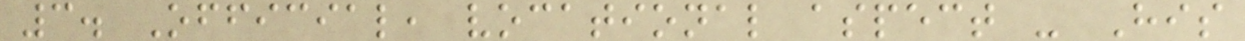3. Official, vocational aspect - His
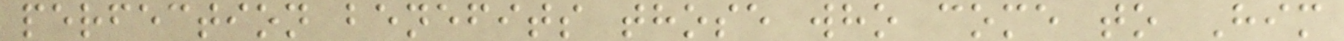perfection benefits those who come to Him
